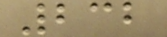232
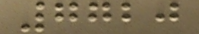7720
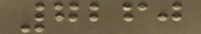7260
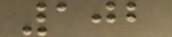102
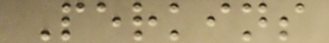Perkins
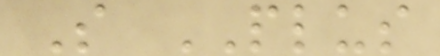S PLUS
